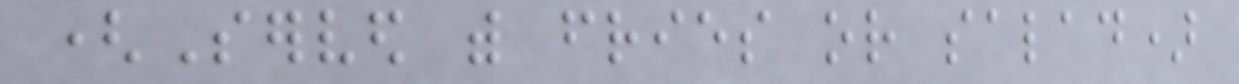(Served with fries or salad)
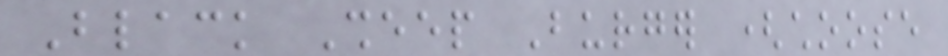Black Sheep Burger (choose
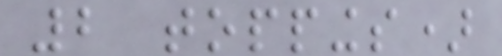2 toppings)
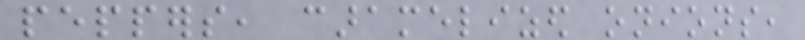peppers, caramelized onions,
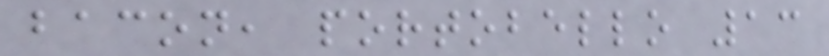bacon, portobello 13
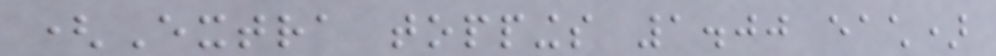(Extra toppings 1.00 each)
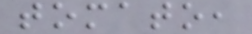tomato,
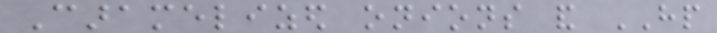Caramelized onions and HP
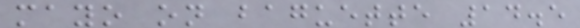mayo on baguette 14.5
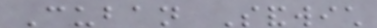Cuban Sandwich
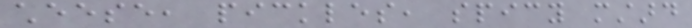cheese, pickles, spicy mustard
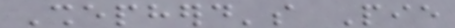Shepherd's Pie
